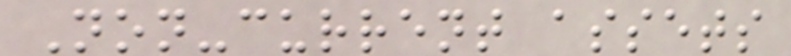Non-current assets
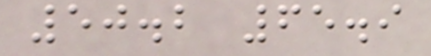50.2 65.9
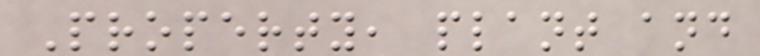Property, plant and
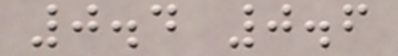0.4 0.6
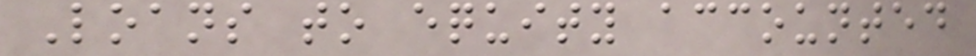Loans to equity accounted
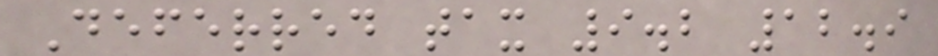Deferred tax 9.2 12.9
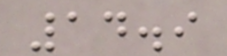14.9
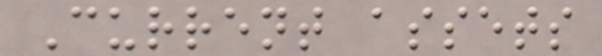Current assets
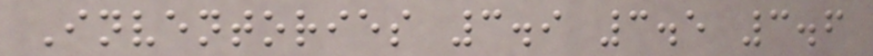Inventories 3.9 3.5 3.6
